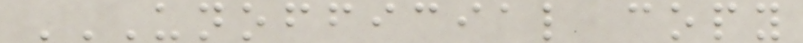UNOFFICIAL COPY
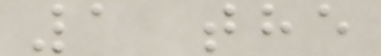1 the
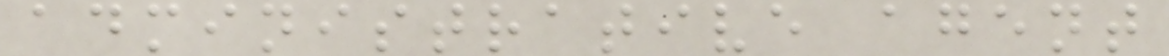administrative agent
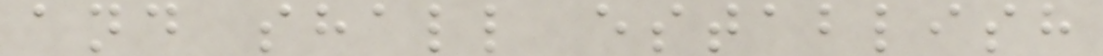and shall establish
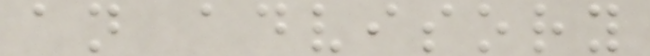an advisory
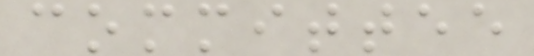committee
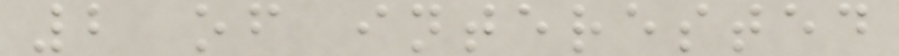2 of interested
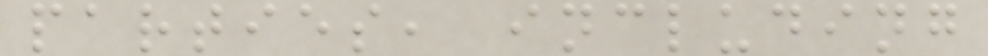parties, including
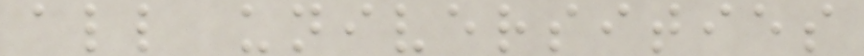all universities
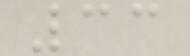33
